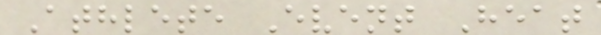Athlete Event Heat
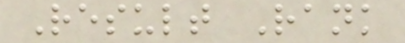Result Rank
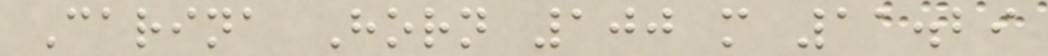Carina Horn 100 m 11.29
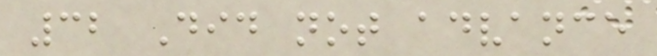32 Did not advance
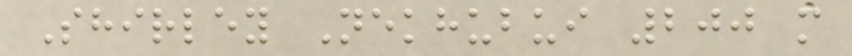Shirley Nekhubui 200 m
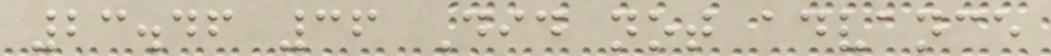23.46 36 Did not advance
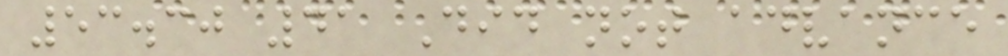53.30 41 Did not advance
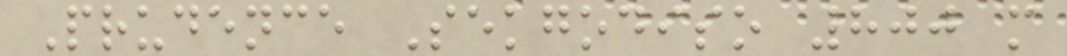Prudence Sekgodiso 800 m
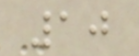10
